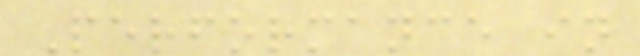Performance in
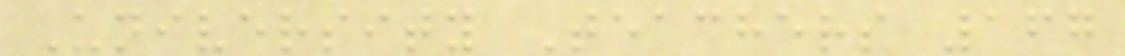University Teachers 167
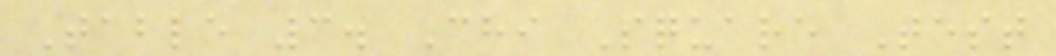Table 3. Chi Square Test
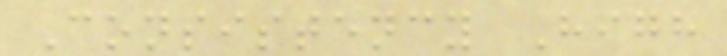Consistency High
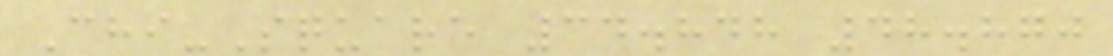Chi-Square 34.848 48.870
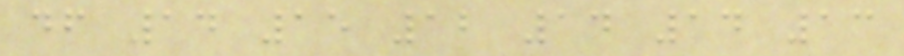df 14 15 12 14 14 13
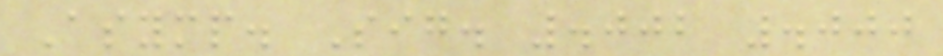Asymp. Sig. .002 .000
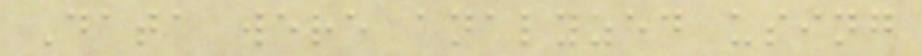Data were analyzed using
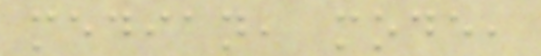median, mode,
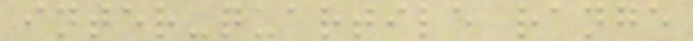inter-quartile range
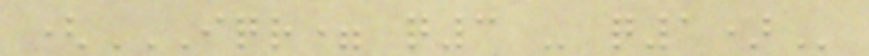(IQR= Q3 - Q1)
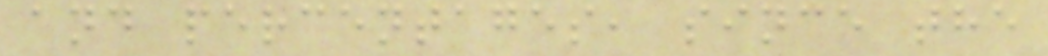and percentages, since the
